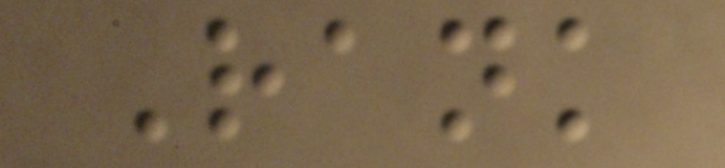Rank
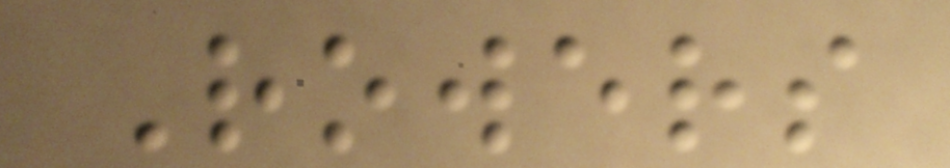Rowers
